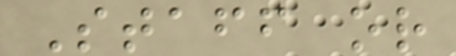Staff or
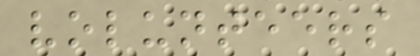volunteers
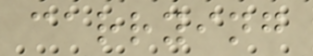carrying
